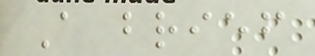A brief
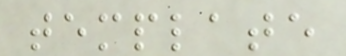template
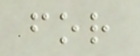for
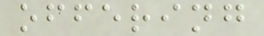offering
